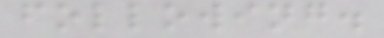following.
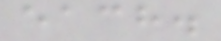each.
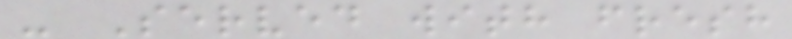- Served with fresh
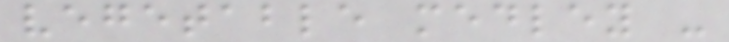vegetable medley -
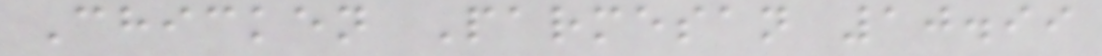Chicken Parmesan 10.99
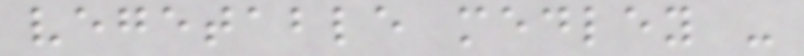vegetable medley -
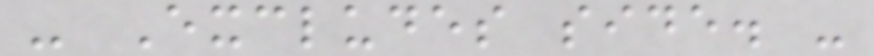- Excludes side. -
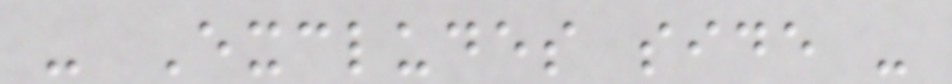- Excludes side -
